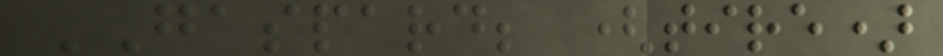GASPARD; (tire)
